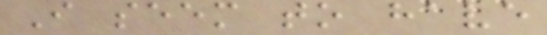I seem to have
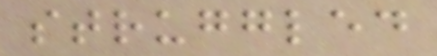struggled
